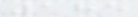185
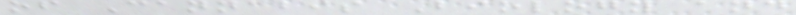of Cannabis Biology and
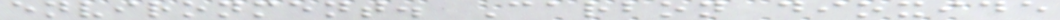environment. Carbon dioxide
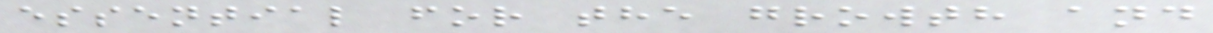essential for the growth and
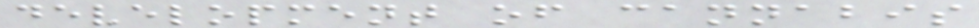development of cannabis
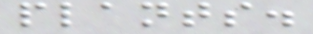plants.
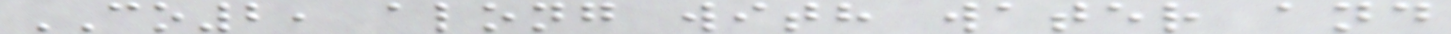CO2, along with water and
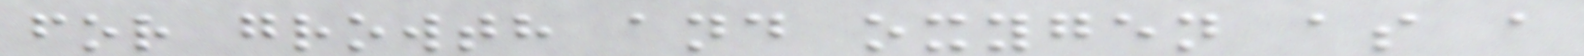for growth and oxygen as a
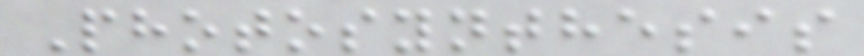Photosynthesis
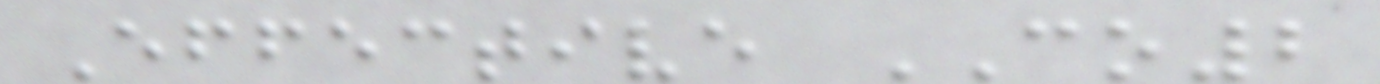Effective CO2
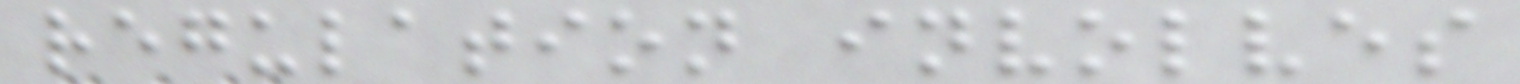regulation involves
